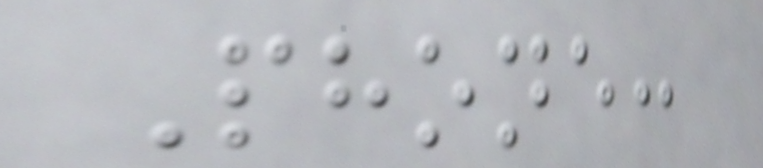Phone:
